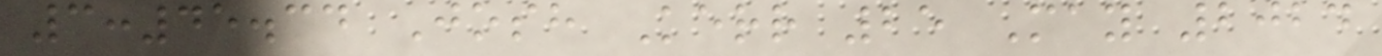3:45.34 Josh Kerr 25 May 2024
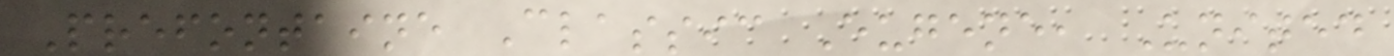Prefontaine Classic Eugene, United
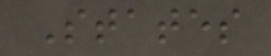States
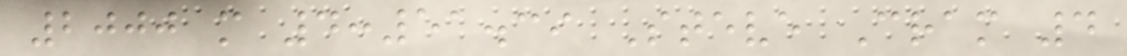2000 m 4:51.39 Steve Cram 4
